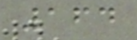164
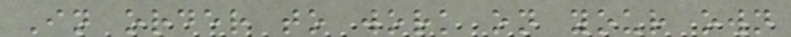In order to work on your own
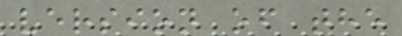version of the
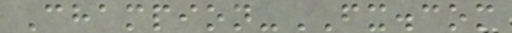Champion-FX.com
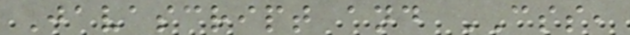Javascript and CSS,
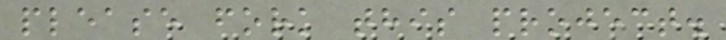please fork this project.
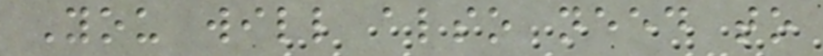You will also need to
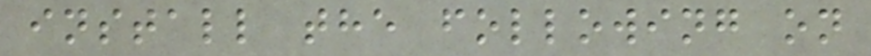install the following on
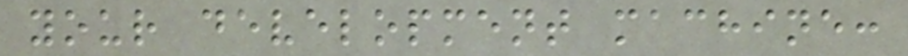your development machine:
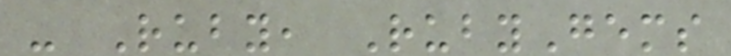- Ruby, RubyGems
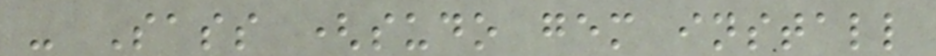- Sass (sudo gem install
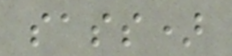sass)
